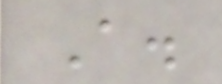A.
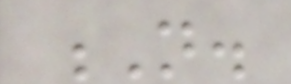N.
